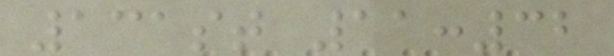131st 11:32
